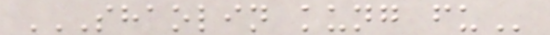SHAOLIN KUNG FU
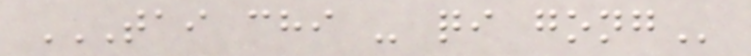TAI CHI - QI GONG
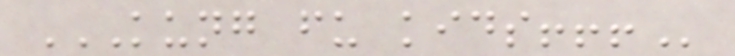KUNG FU KIDS!!!
